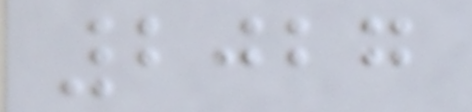2027
